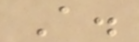A.
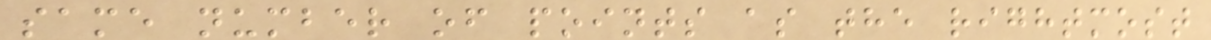same number of points as the rightmost
